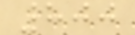800
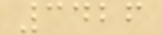3426
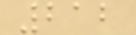212
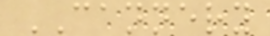CANNERY
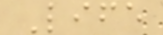Life
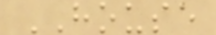HOUSE
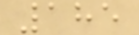185
